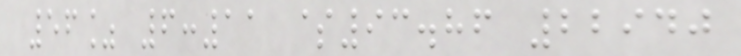56% 6:11 $93.86 22940
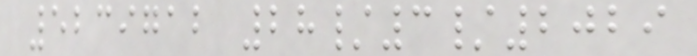5239712 28/3/2029
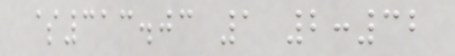$313.03 1 2:32
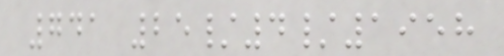741 25/4/1958
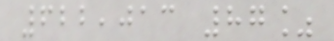622,013 87%
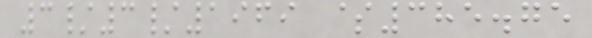3/3/1969 $385.75
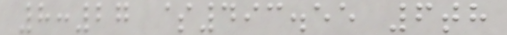8:27 $493.55 6th
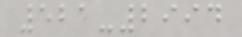521-2994
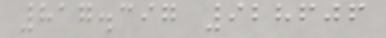817.397 928606
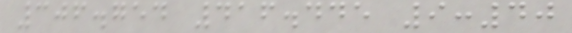306.754 416.445 9:40
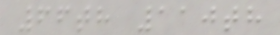66th 110th
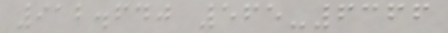912.640 565-6366
